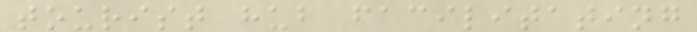tourist hub facilitating
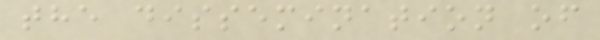the dissemination of
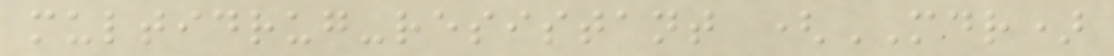multidrug-resistant (MDR)
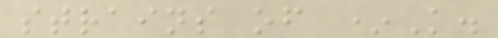strains of *K.
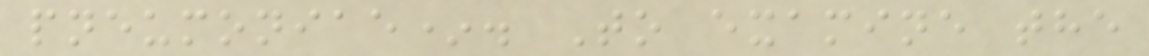pneumoniae*. To examine the
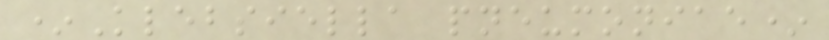*Klebsiella pneumoniae*
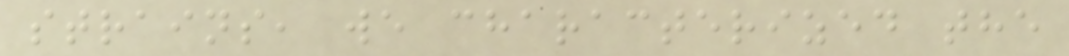strains, we characterized the
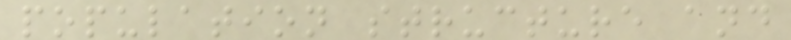population structure and
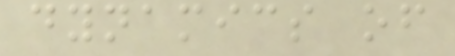dynamics of
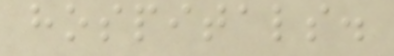hospitals.
